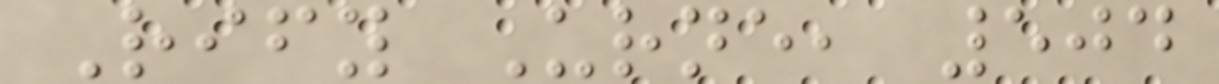Rify Urne, 504
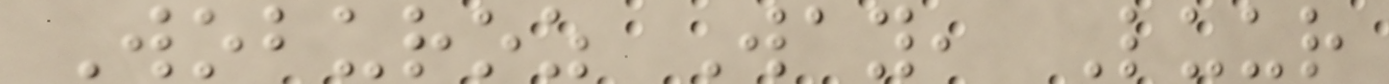Woburoz Way, Luur
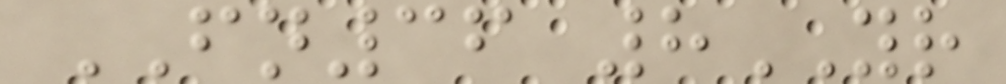FN36 8YR
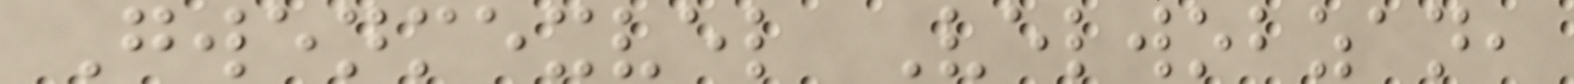Gwenmexvel Velwobzan,
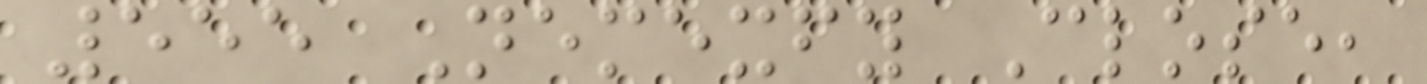555 Nemexfy Close,
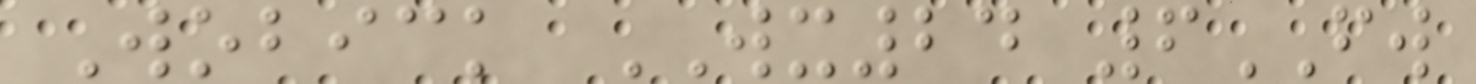Wobick WX24 6FW
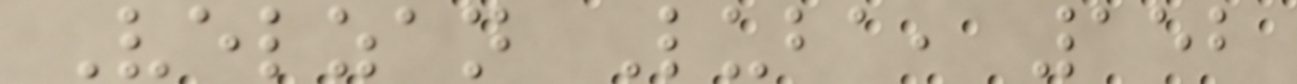Velzan Luba, 152
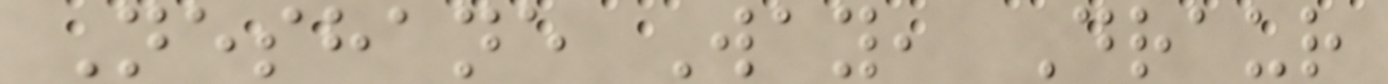Neshane Way, Draur
